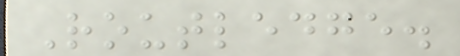Routledge.
